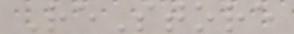ReStore
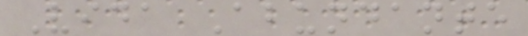Vida Abundante
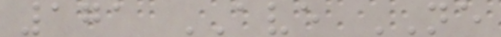171 AVE NE
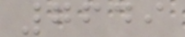7649
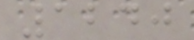1240
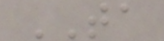TA
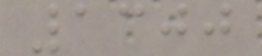1300
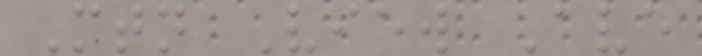Mtn View Ave
